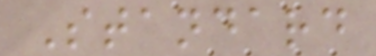Standard
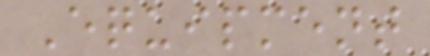Equipment
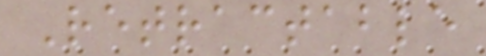Retractable
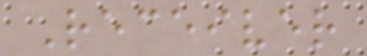Receiver
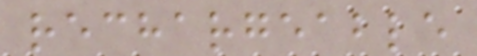rechargeable
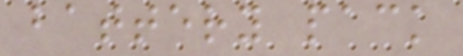battery pack
